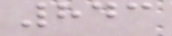843
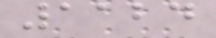1124
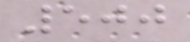500
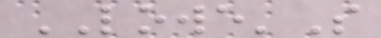LOWE'S
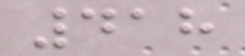418
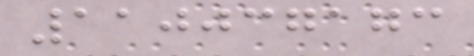110037173
